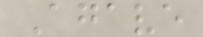Agave
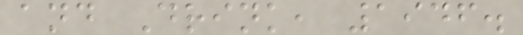and Drink, 1946.
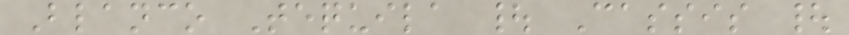Blanco Tequila | Cassis |
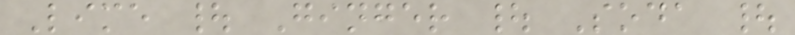Lime | Ginger | Soda |
